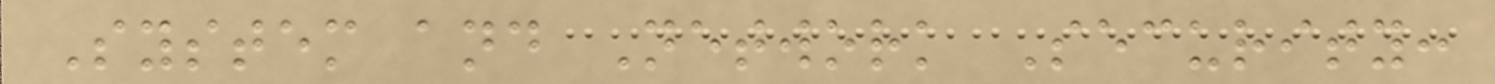System and Network Security:
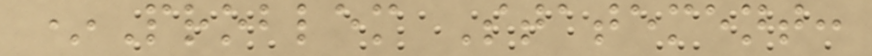*Problem Statement:
